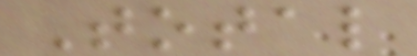Total
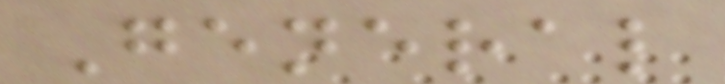General
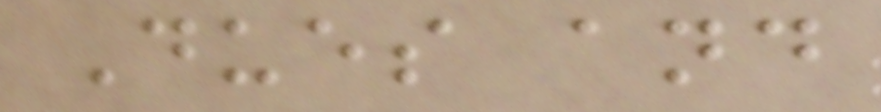Dues and
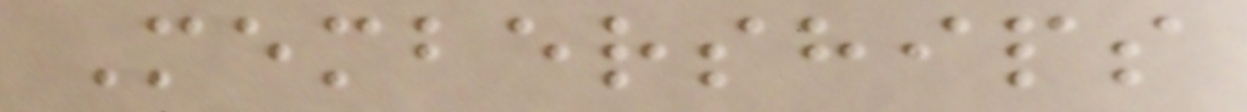Memberships
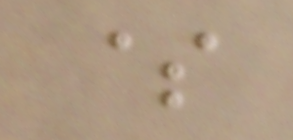$
